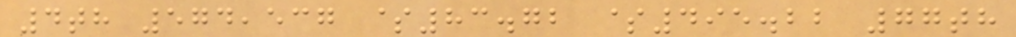4th 574,537 $83.72 $495.22 77th
